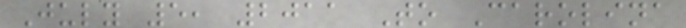July 5, 2011 To Carolina
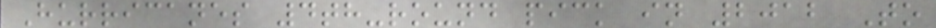Hurricanes 4th-round pick in 2012 To
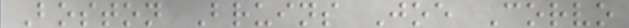Boston Bruins Joe Corvo
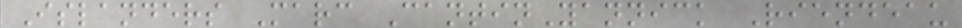Islanders Marc CantinYannick Riendeau
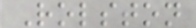Rolston
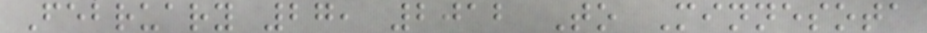February 27, 2012 To Minnesota
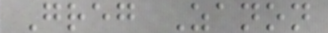Greg Zanon
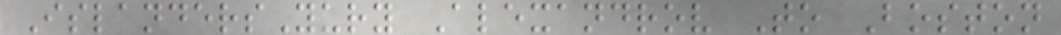IslandersYury Alexandrov To Boston
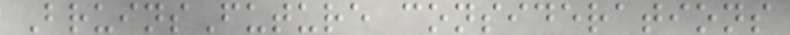BruinsFuture considerations
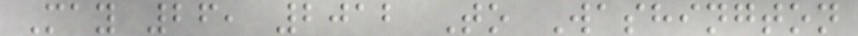May 26, 2012 To Washington
